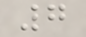7
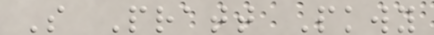S Pratt Pkwy
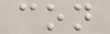con
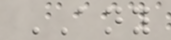ANY
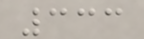333
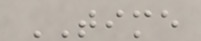TIME
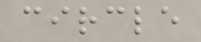circle
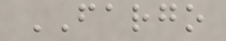FARGO
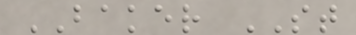BAKER ST
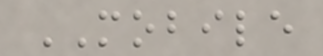MOBILE
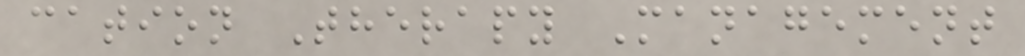cation Therapy Management
